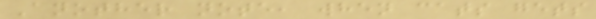Another note, when cats gets
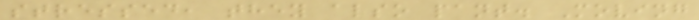stressed, they also pant. Moving
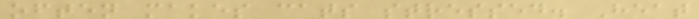often makes cats stressed. Heat
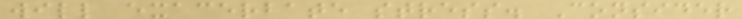will exacerbate stress. Consider
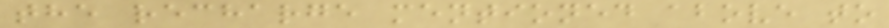the recharge mentioned above to
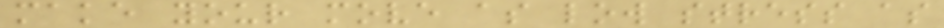make your move as low stress as
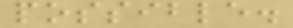possible.
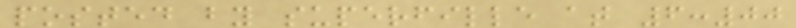posted by superfille at 6:00
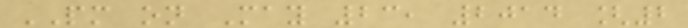PM on May 23, 2014 [2
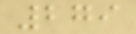279
